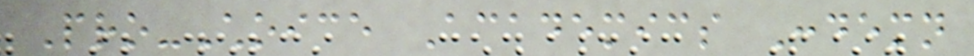Pro-Choice Academics Condemn
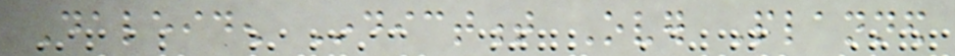Daleiden Indictment Over Planned
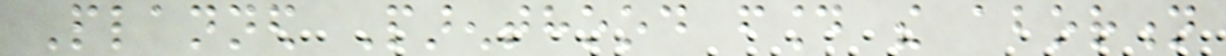Planned Parenthood found the abortion
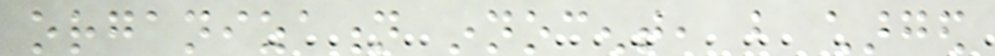organization innocent, but charged
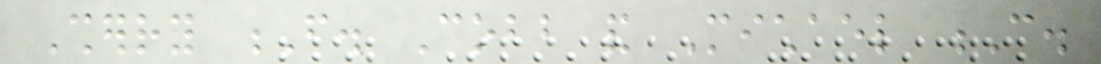Sherry F. Cobb and Michael C.
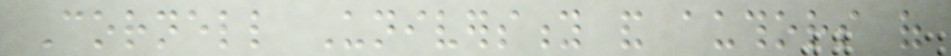Cornell University and authors of
